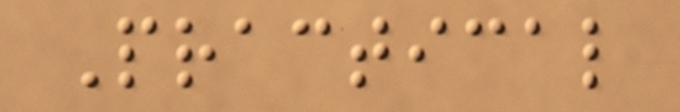Practical
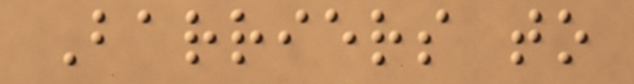Barriers to
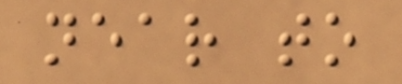near to
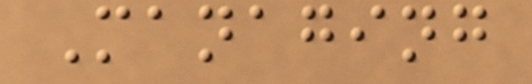Managing
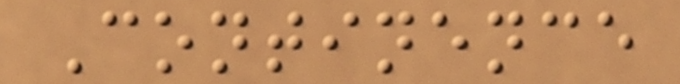Continence
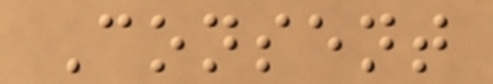Consent
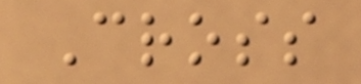Cross
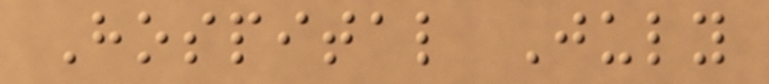Hospital July
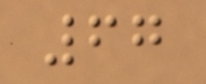67
